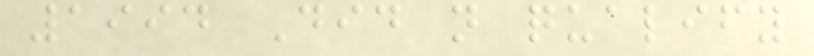1994 Did not qualify
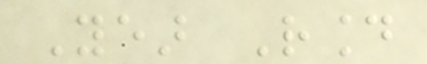Year Round
